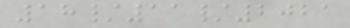18/11/2021
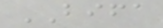BIFA
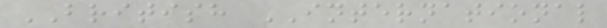BRITISH INTERNATIONAL
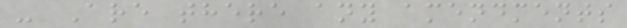- Are there any amendments
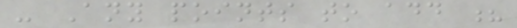- Any points to add ?
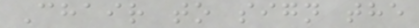Chair to sign the
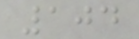104
